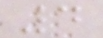4
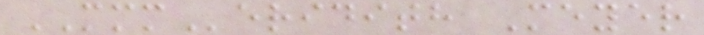MMMeridith Meyer
